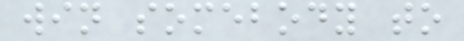win somebody to
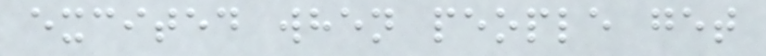excited when people get
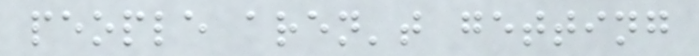people aren't getting
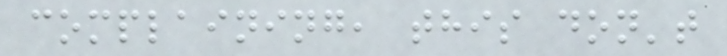complaining, this don't
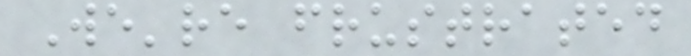We're frustrated
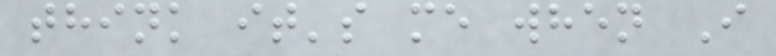think it's me when I
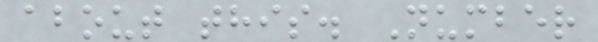about this. Number
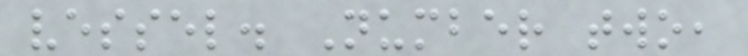vessel. Number two,
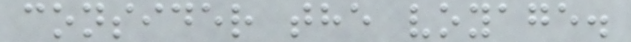consider the voyage.
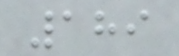189
